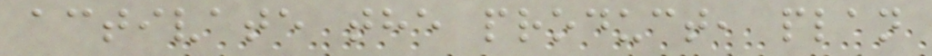activate the product, plan
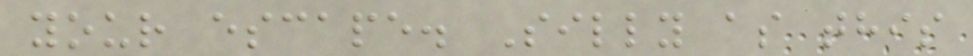your escape. Silly as this
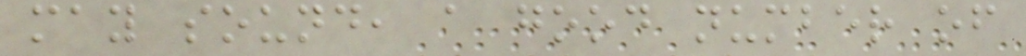may sound, a good number of
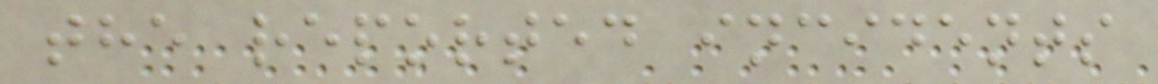the reported incidents
